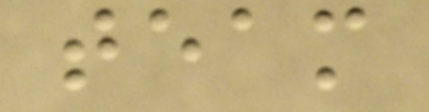team
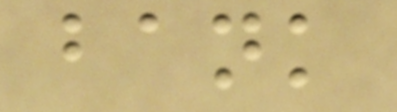bank
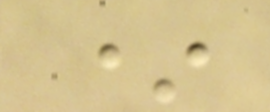*
